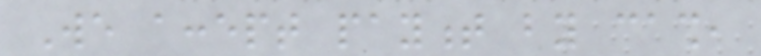We accept payment by cash,
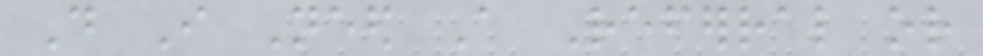Do I Need A Referral or
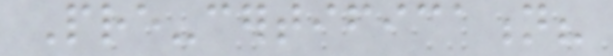Pre-certification?
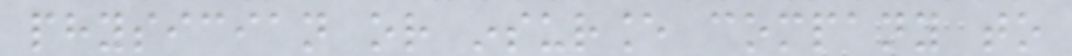physician or insurance company to
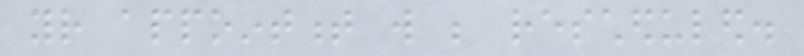your appointment will be rescheduled.
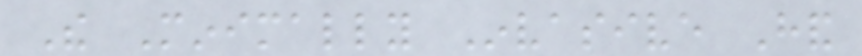The Minimally Invasive Hand
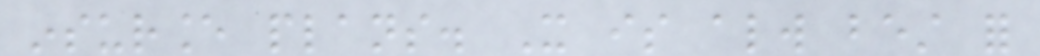insurance plans. It is always best for
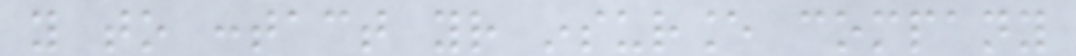you to contact your insurance company
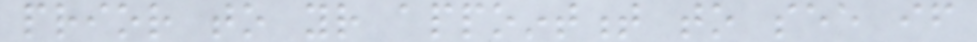prior to your appointment to see if
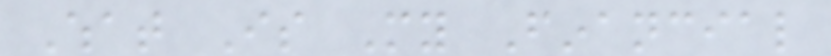What Is My Financial
